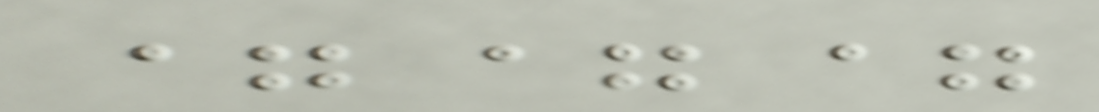===
